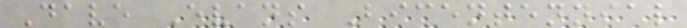Dave Evans Bicentennial
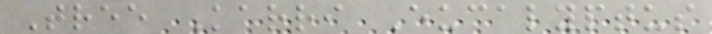Tree Karri Eucalyptus
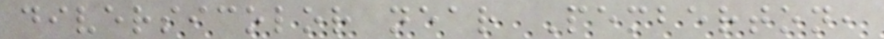diversicolor near Pemberton,
